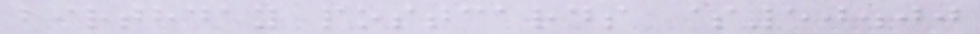birthday postcards $50.00
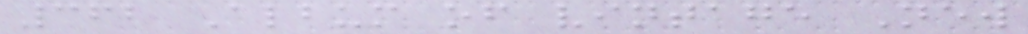362 Album of vintage New
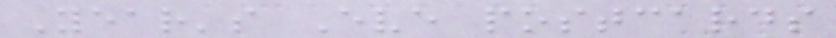Year's Eve postcards
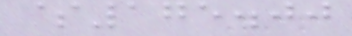$175.00
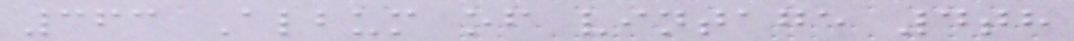363 Album of vintage 4th
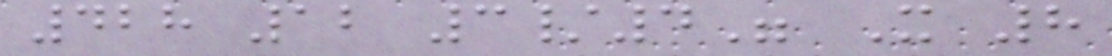428 12 3/4" X 8
